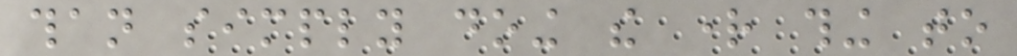than simply doing the right thing to
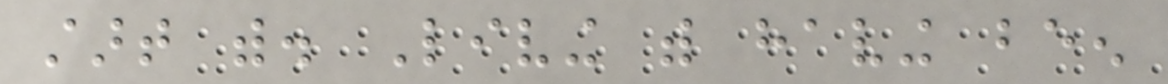start with. Living with having been
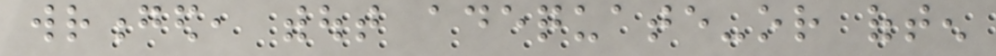wronged, without adequate-or often
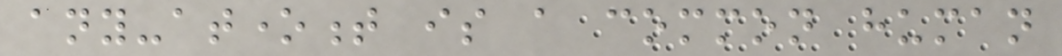any-atonement is a common human
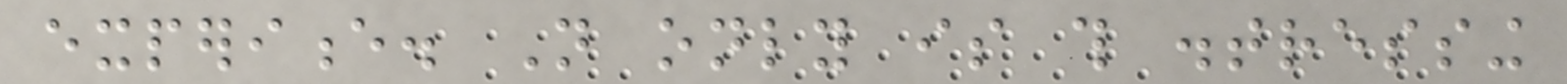experience. Not only is this distressing
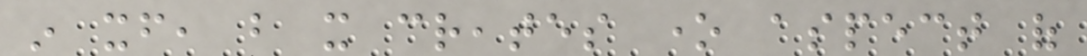in itself, but it creates one aspect of
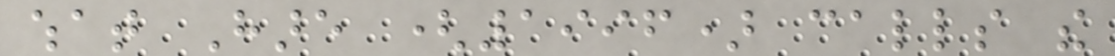what Hare (1996) calls the
